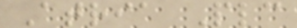Atria Plc
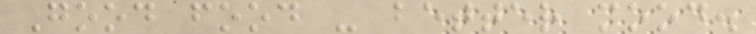Good food - better mood.
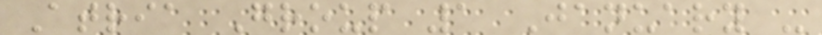Atria Group 1 January -
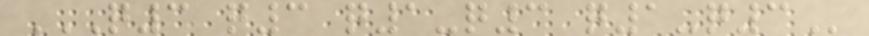Q3 Q3 Q1-Q3 Q1-Q3
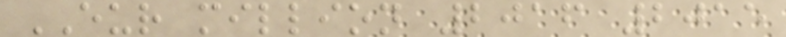EUR million 2016 2015
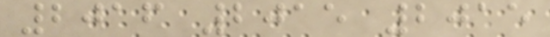2016 2015 2015
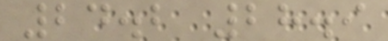24.2 28.9
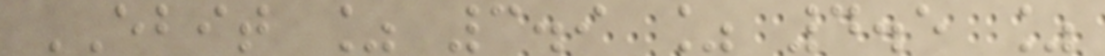EBIT % 3.9 % 4.5 %
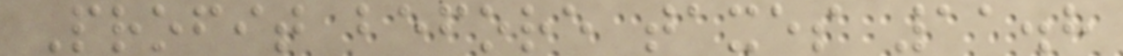Profit before taxes 11.8
